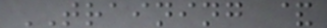TRAINING &
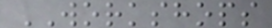WORKSHOPS
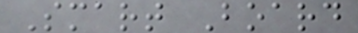Smart Board
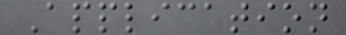Application
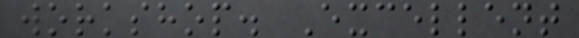workshop. Excellent
